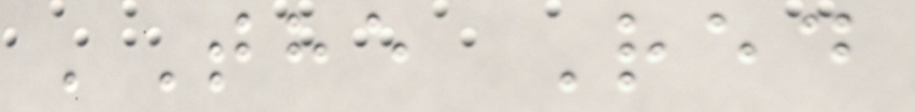'The Red
